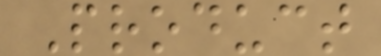Product
